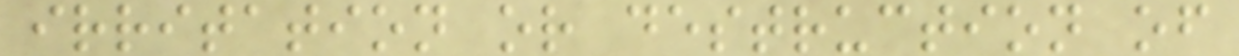irritation or destruction of
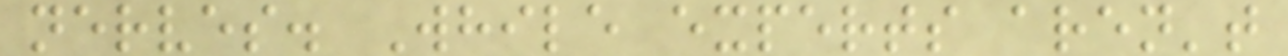nerves. While experts aren't
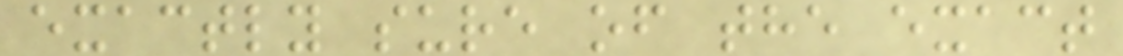exactly sure of the exact
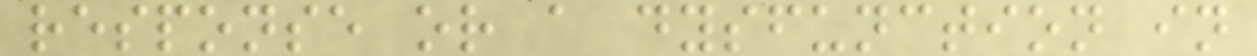response or a dysfunction in
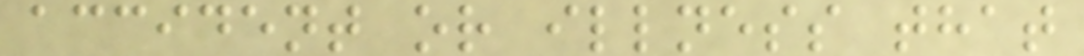accident or illness that
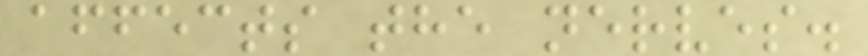affects the nerves.
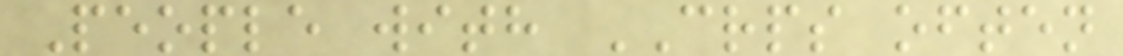People with CRPS often
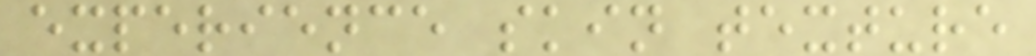experience skin texture
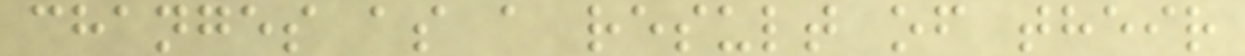changes as a result of their
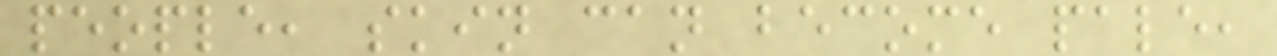people, skin can become pale,
